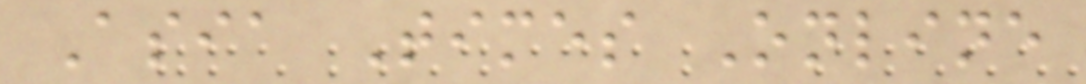Asia Times Online
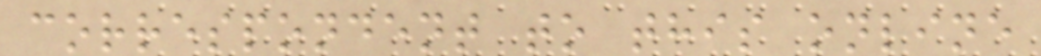correspondent to this online
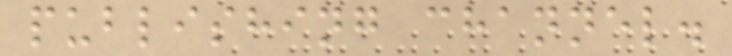publishing channel.
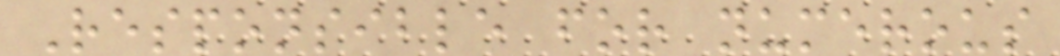Responsible for numerous
